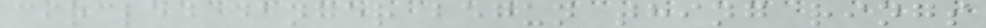circled danger begun thing rings
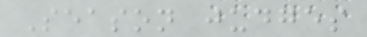Season judges
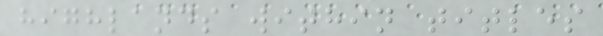highlands within titles
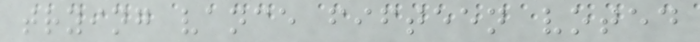trying vance fifteen voted
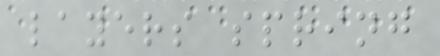layers spring
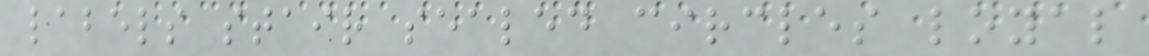labels stair sealed circles loyal
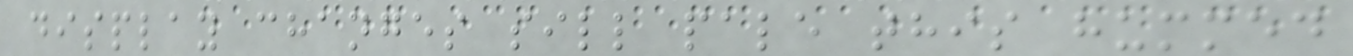display changes sill pale this hummed
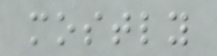mostly
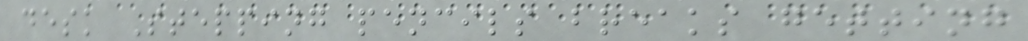desk Stepping pencils breaks getting
